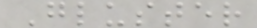Gluster
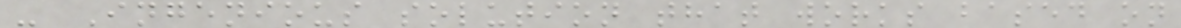- Ingenious solution that works based on
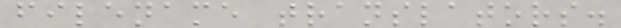filename translators.
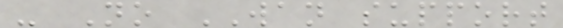- No WAN support
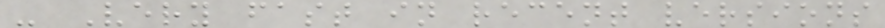- Very fast in recent versions
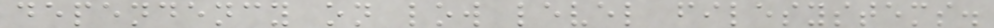dependency on low level filesystems.
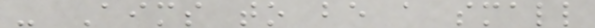- Aims to be a small
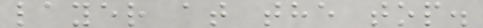layer at the top.
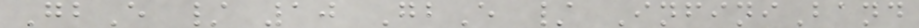GbE / 10 GbE / InfiniBand
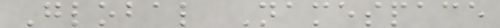Global Namespace
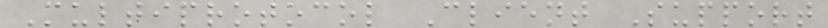Multiprotocol Client Support
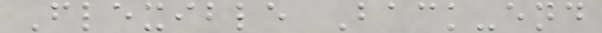Flexible Back-end
